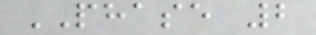PHASE 2
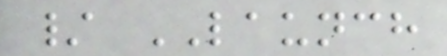/ LAUNCH
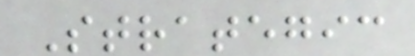Strategic
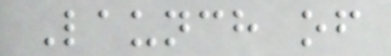Launch of
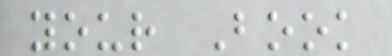your Book
